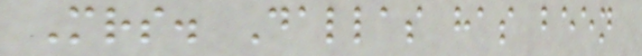Mrs. Dallas has been
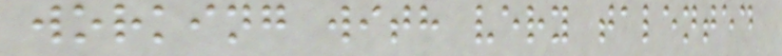working with very talented
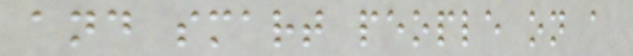and smart people on a
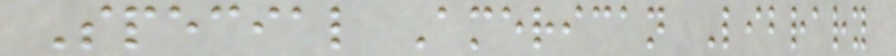Special American Library
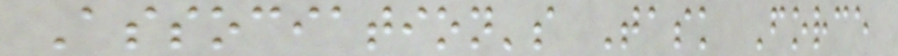Association's Task Force
